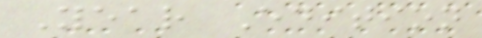Year Edition
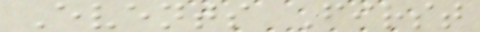Events First
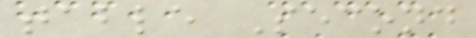table Second
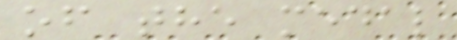of the medal
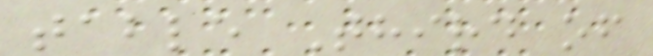table Third of
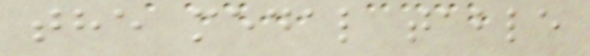the medal table
